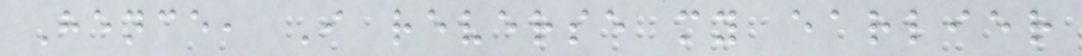Hence, I reverse my earlier
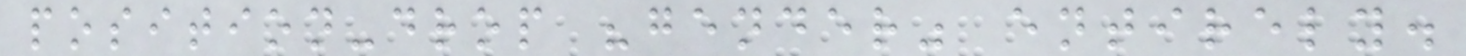position-drop "gender" entirely.
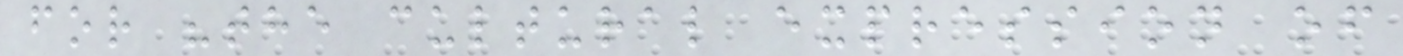for "the cultural expression of
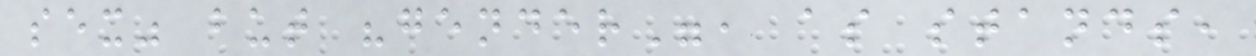sex" but "gender", as stands,
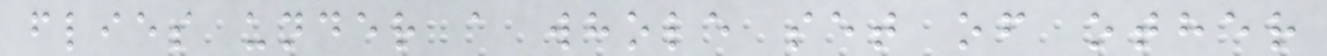flies under a whole set of other
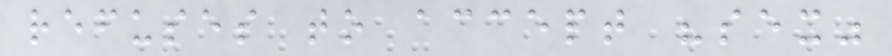refuses to accept "sex"
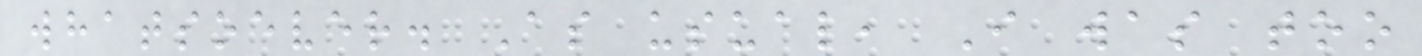whatsoever. As usual, I was too
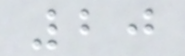20
